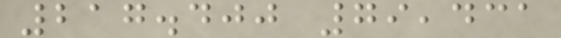217.400 79,431
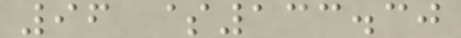96 $133.30
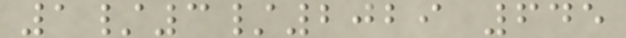1/3/2029 645
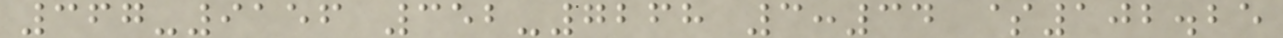367-9156 352-7268 3:34 $102.25
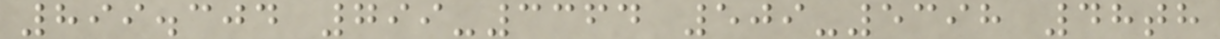899.304 799-3364 509-5398 48th
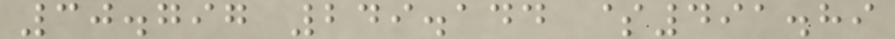30.797 249.144 $491.89
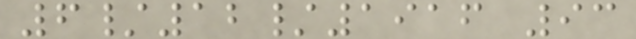6/12/1916 93
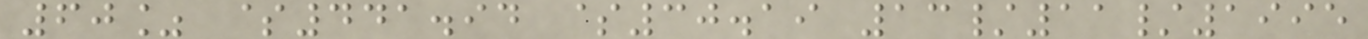60% $441.94 $30.19 13/11/1995
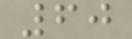60
